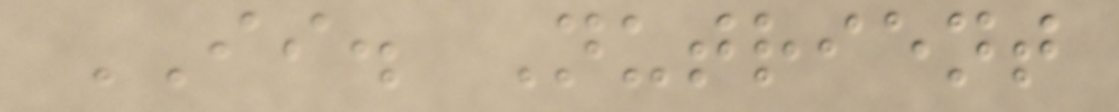II. Nutrient
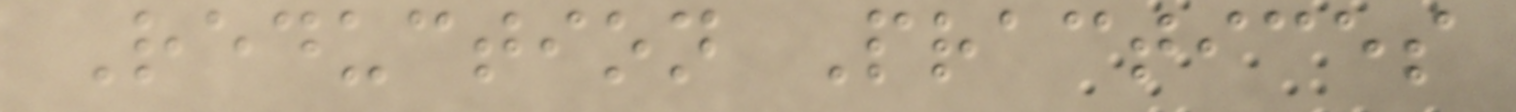Reduction Practices
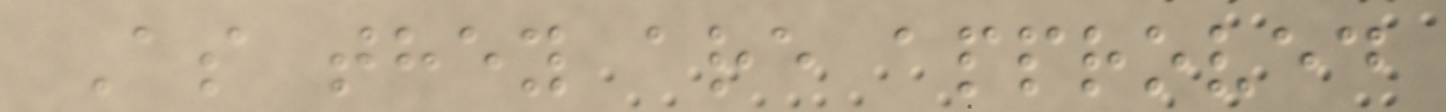As they are approved
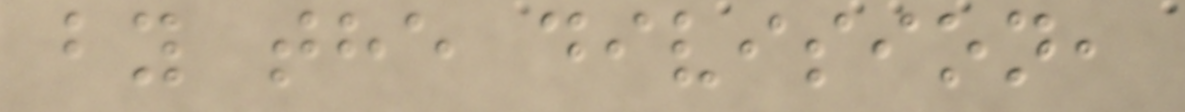by the division,
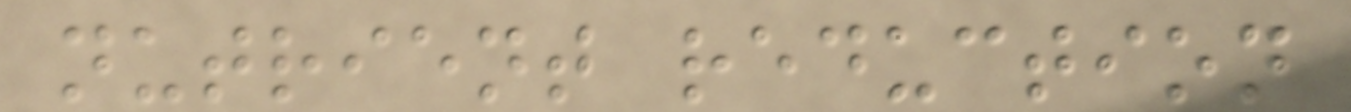nutrient reduction
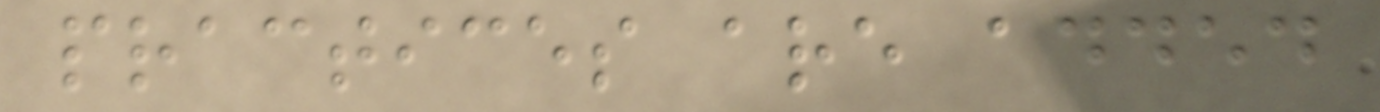practices are added
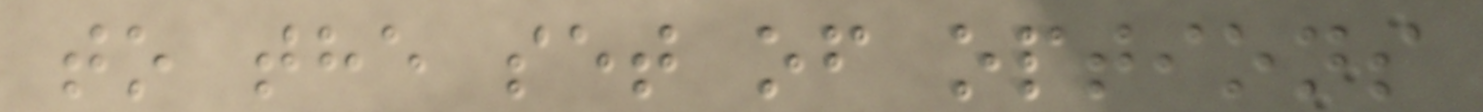to the set of options
